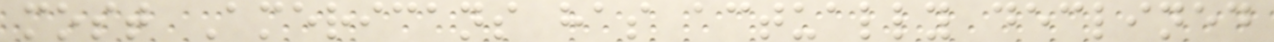most Americans has actually declined
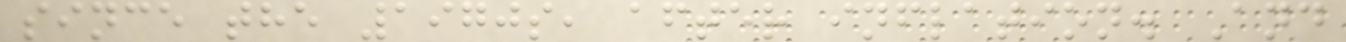since the 1970s, after inflation. And
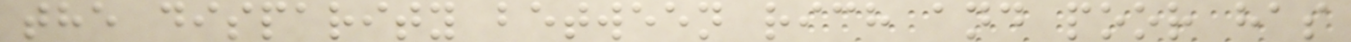the disparity between rich and poor has
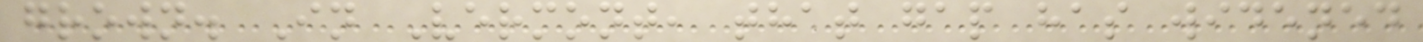grown. In Vermont, that gap has widened
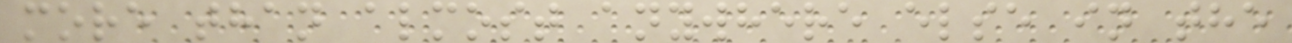more than almost anywhere else in the
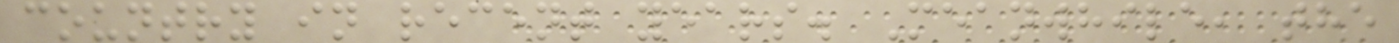country in recent years. Meanwhile, the
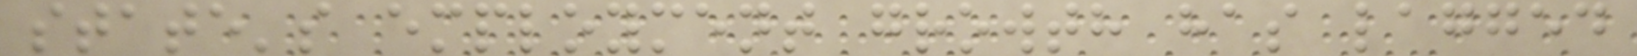state's employment growth has lagged
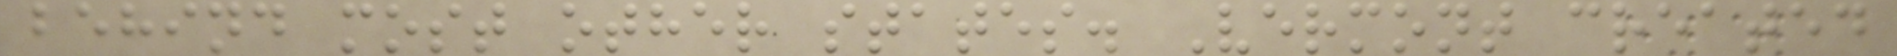behind most other states. Vermont created
